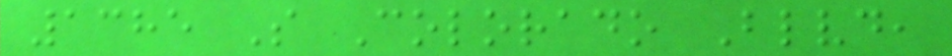1385 S Colorado Blvd,
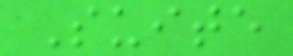Suite
